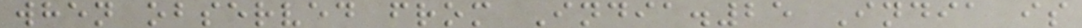when observed from India.25 India is
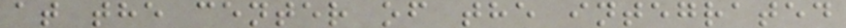at the center of the integrated
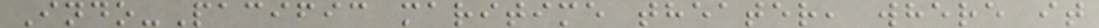Indo-Pacific maritime theater, where it
